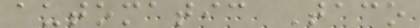automatic Taco
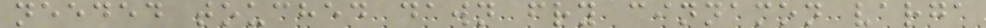needed touched dawn fry cinnamon varga
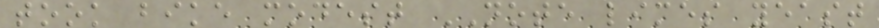took bike modest NOTE limes yeast
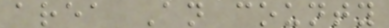area An county
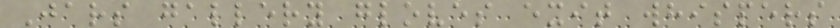Jars gallery gloves exit whispers
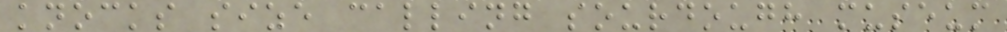knocks size calling sourdough museum
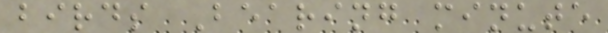birds Bearing minute
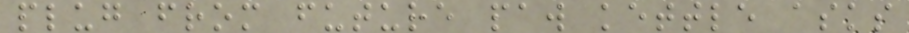plug from future paw kettle asks
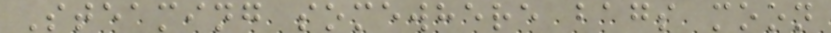Steaming somewhere bags moon
